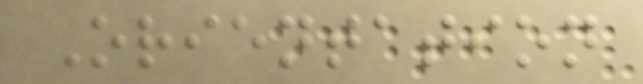Orientation
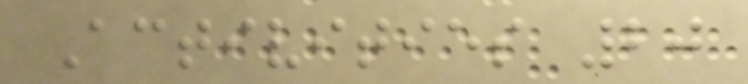Activities 20
